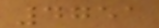4751
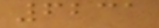6231
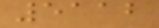5112
